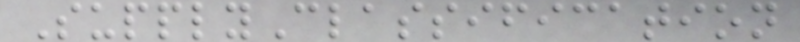SupplyClassification
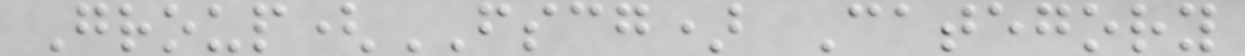Group(FSCG) Category
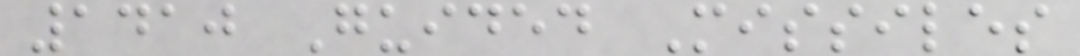1410 Guided Missiles
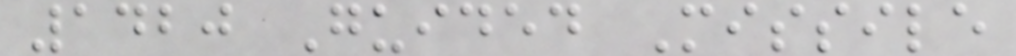1420 Guided Missile
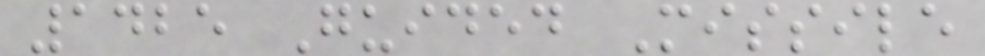1425 Guided Missile
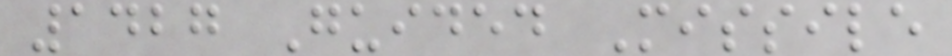1427 Guided Missile
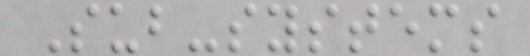Sub-systems
